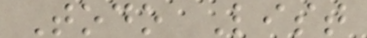Todo List
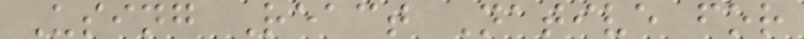Using React Native for
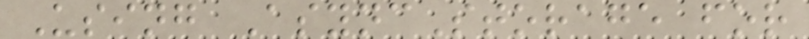Using AsyncStorage for
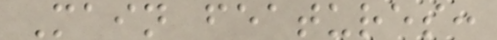Main features:
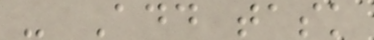- Add task
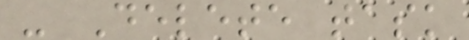- Delete task
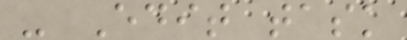- Edit task
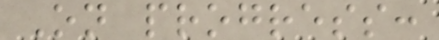On progress:
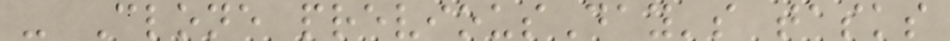- Clone previousDay's tasks
